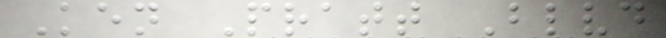Ken Pratt Blvd
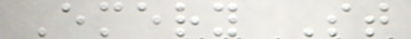Emery St
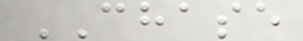CHASE
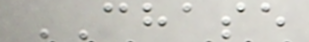CHASE
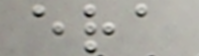era
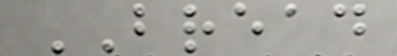BREAD
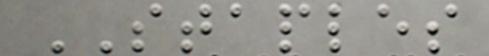STAPLES
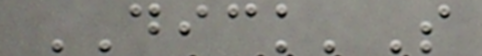DICK'S
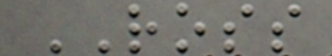ROSS
